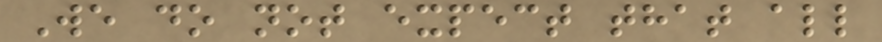We do not expect that all
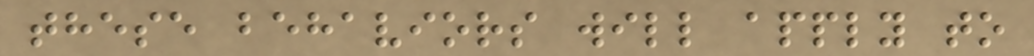these behaviors will apply to
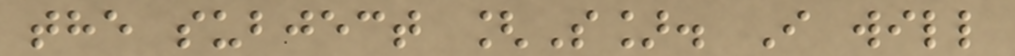the subject [S]. I will
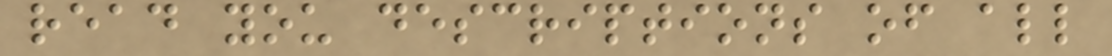read you descriptions of all
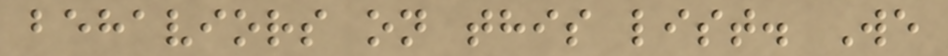behaviors on this list. We
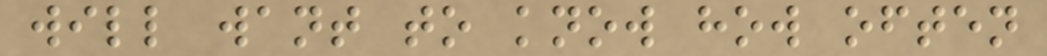will want to know how often
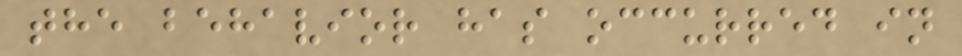the behavior has occurred in
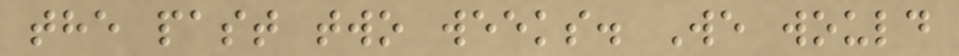the past two weeks. We would
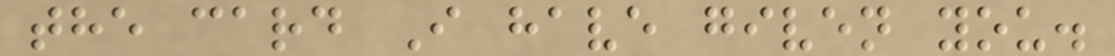the card I have given you.
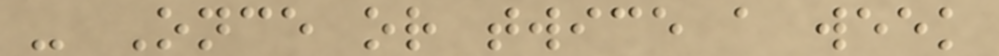- Once or twice a week
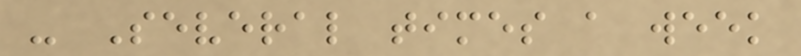- Several times a week
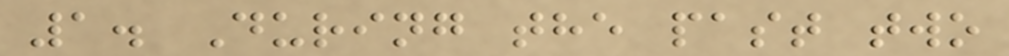1. During the past two
